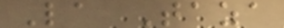La Taza
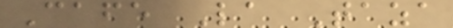Cafe La Taza
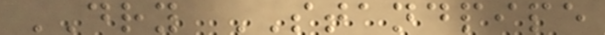DRY STANDPIPE
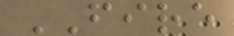FIRE
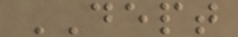DEPT
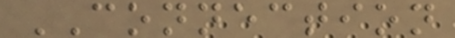CONNECTION
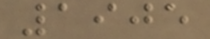1905
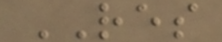RES
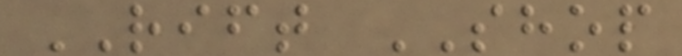RIFT SHOP
